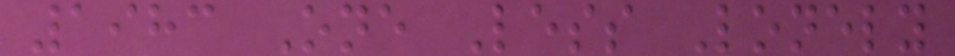1983 One Less Lonely
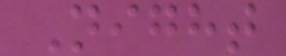Night
